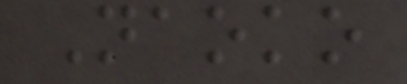Naoko
